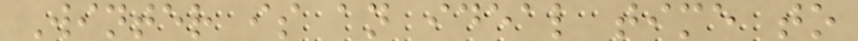Winter is an ideal time to
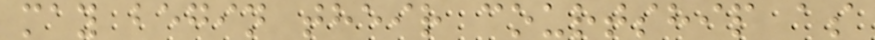may begin their courtship as
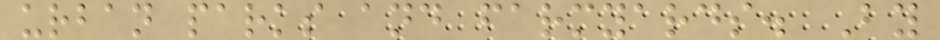urban parks and farmyards. By
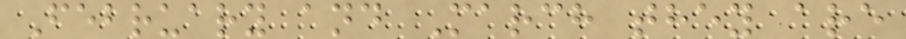February and March they are
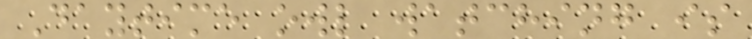Daytime owl watching is
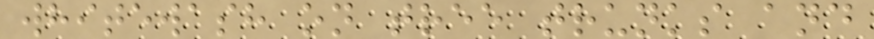whitewash on tree trunks and
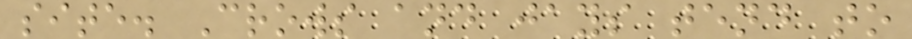site. Crows and jays tend to
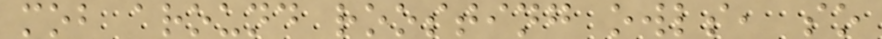mob around roosting owls, so
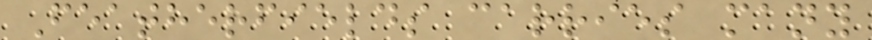Featherfields carries many
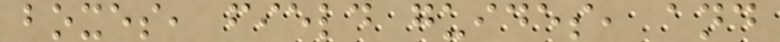boxes, field guides, and
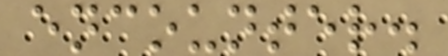encounter.
